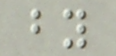by
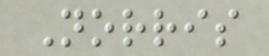Norris
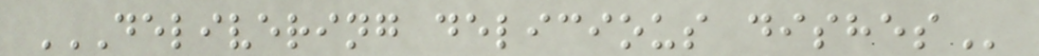DELIVERING DELICIOUS DISHES
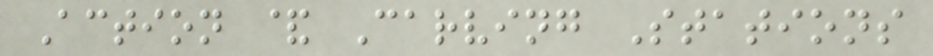Action & Carving Stations
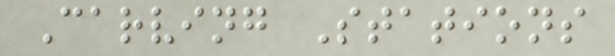Carving Stations
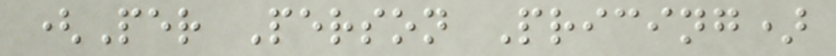(Per Person Pricing)
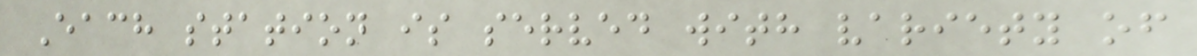Each station is served with variety of
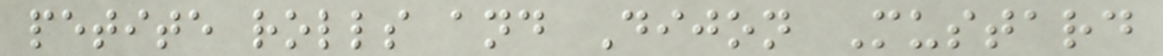petite rolls and Dijon Mustard
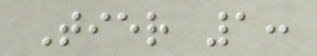Tier 1:
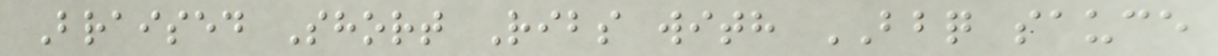Braised Short Ribs with BBQ sauce
